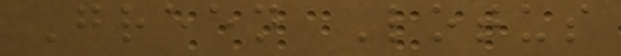Green Lotus
